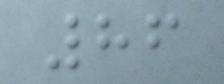86
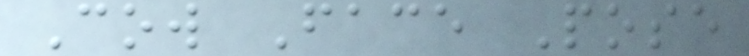Cow Face Pose
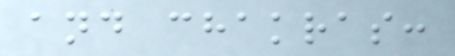and chakras:
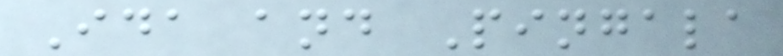Ida and Pingala
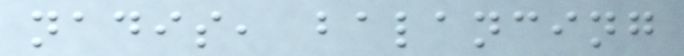nadis, balancing
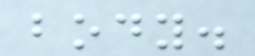body.
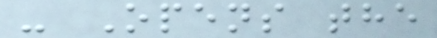- Opens the
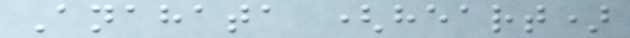Anahata (heart)
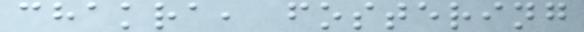chakra, fostering
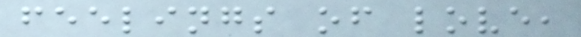feelings of love,
